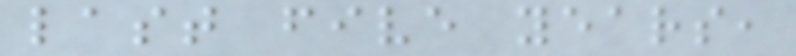last five years,
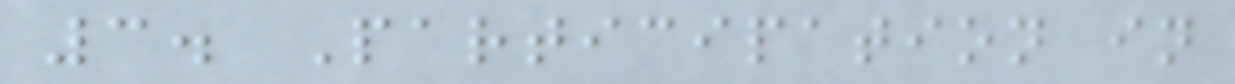3. Participation in
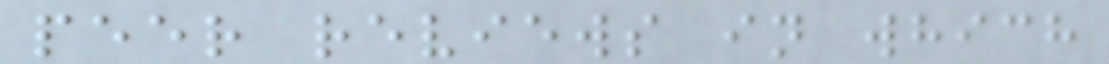peer reviews in which
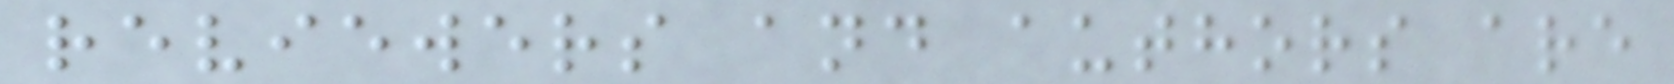reviewers and authors are
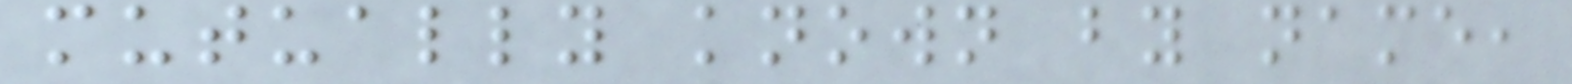mutually known by name,
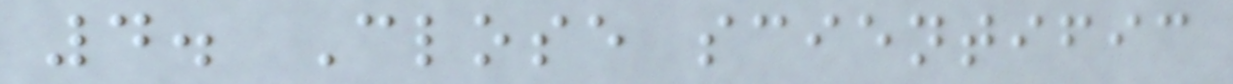4. Close scientific
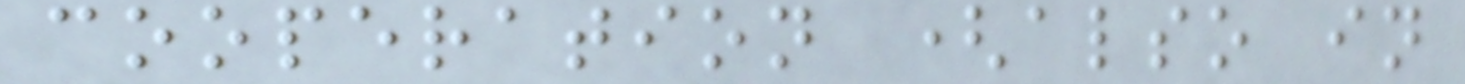cooperation (also in
